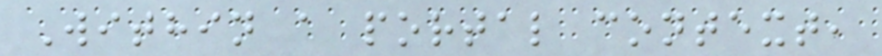Within a portal context,
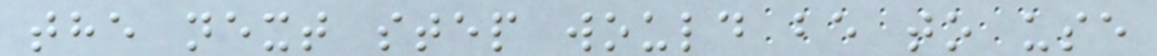the next step would be to use
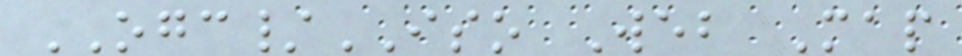OGC/ISO Web Map
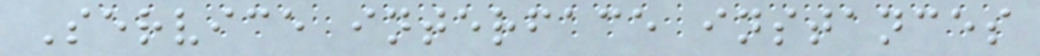Service interface instances
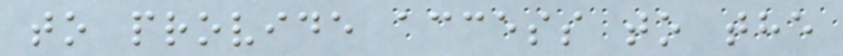to provide access to the
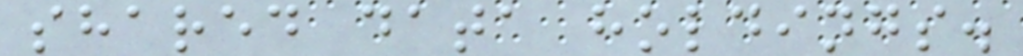shared data holdings.
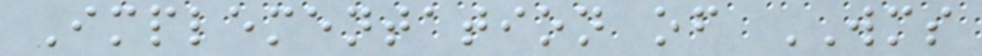Implementation of WMS
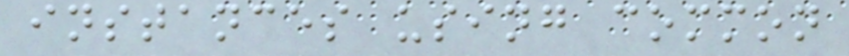instances using common
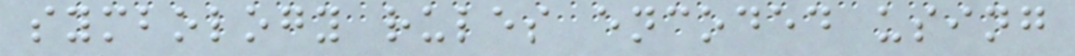symbology rules encoded using
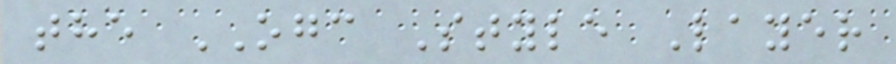the OGC Style Layer
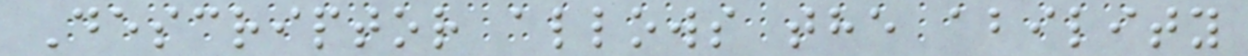Descriptor allows the ability
